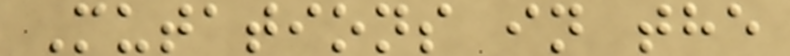Mutations in the
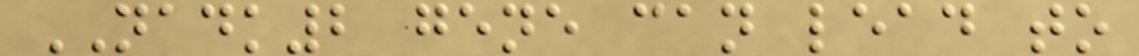NADK2 gene can lead to
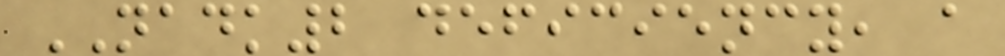NADK2 deficiency, a
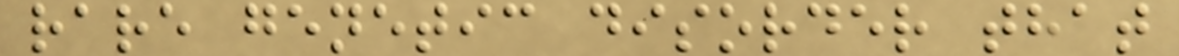rare genetic disorder that
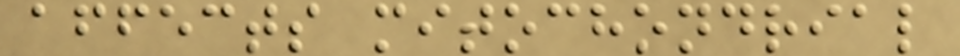affects mitochondrial
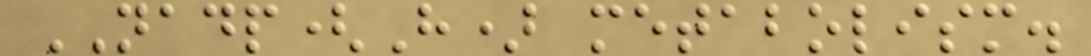NADP(H) metabolism.
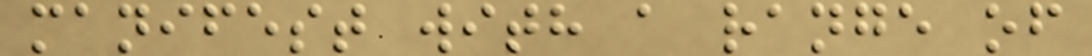manifest with a range of
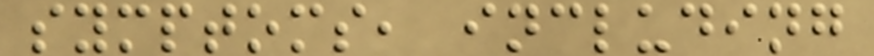symptoms, including
